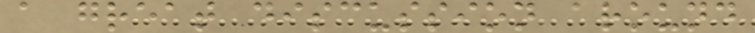a great discussion around
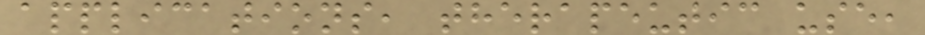applications, therapeutic use,
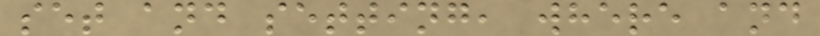set and setting, where and
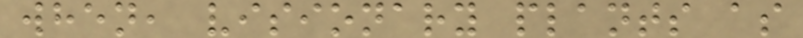when, visionary plants as
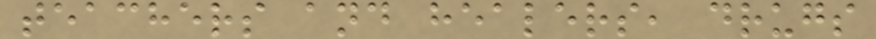teachers and healers, drugs
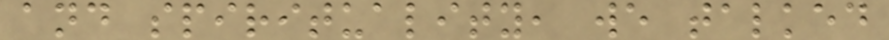and spirituality, we talked
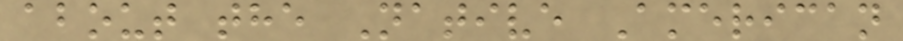about the Native American
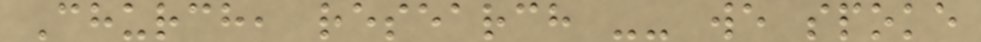Church, research -- we spoke
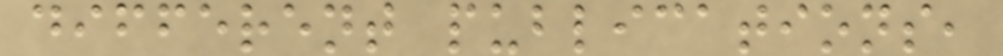different publications,
